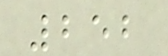252
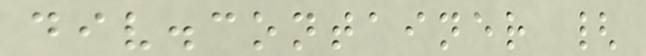div.container {
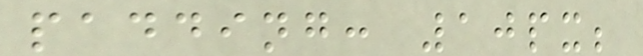padding: 10px;
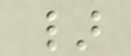}
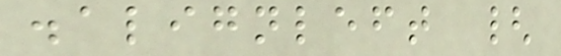.alignleft {
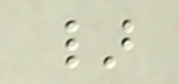}
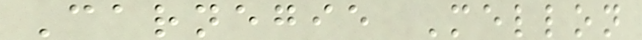Carnegie Mellon
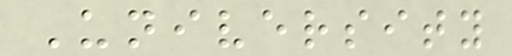University
